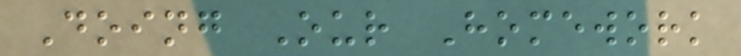Doing Our Homework
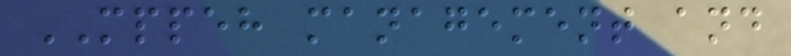MPPEH management and
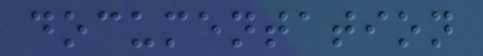documentation
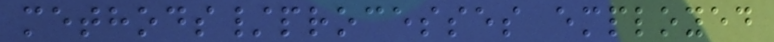methods/processes employed
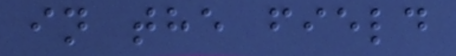in the field
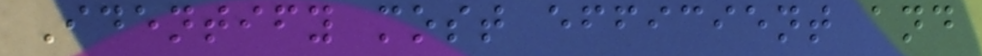Identify most efficient and
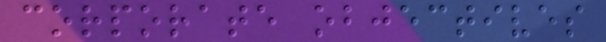corporate objectives
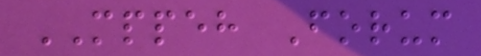MPPEH Forum
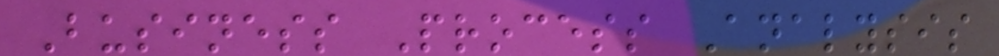Business Process Analysis
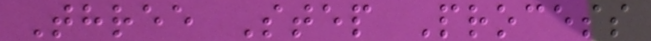Three Step Process
